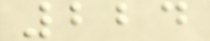224
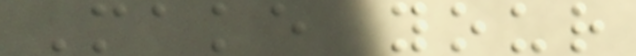Make your
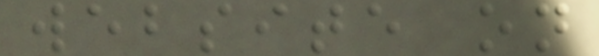website on
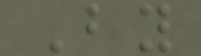By
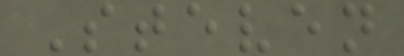Steven
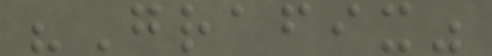"Grafix"
